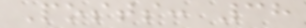Posts: 38
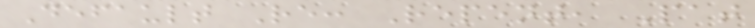Default Re: Repent, Pat
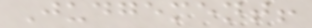Judgement!
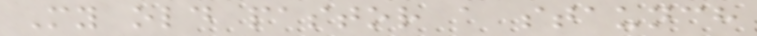My old pastor a staunch
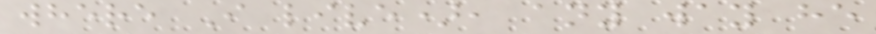where I live), any way he
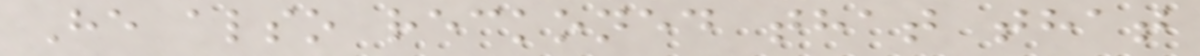He also reckoned that that
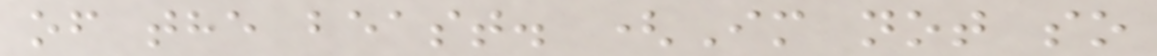of the beast. (Im not so
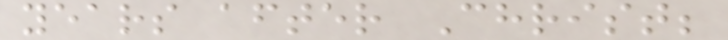years after Christ;
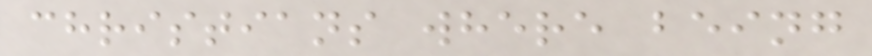christians where being
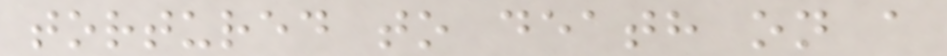tortured to death on a
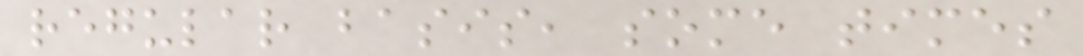regular basis, some times
